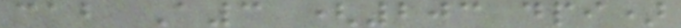cab A3 (203 dpi)
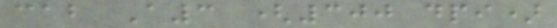cab A3 (300 dpi)
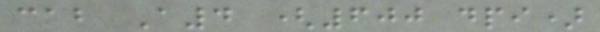cab A4 (600 dpi)
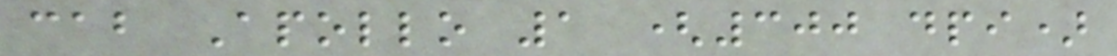cab Apollo 1 (300 dpi)
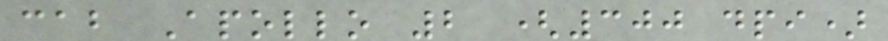cab Apollo 2 (300 dpi)
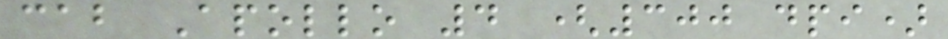cab Apollo 4 (300 dpi)
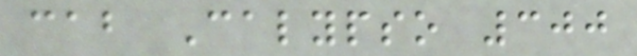cab Calypso 300
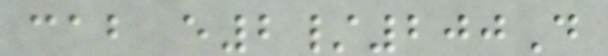cab e2/200D
